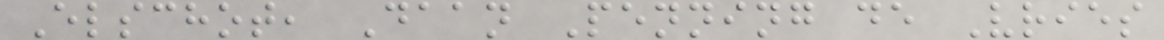Elschot, Daan Penning de Vries
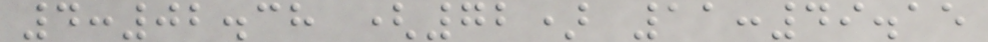4:02.38 (72) 11:49.15
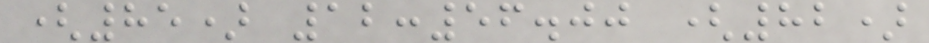(85) 12:56.00 (82)
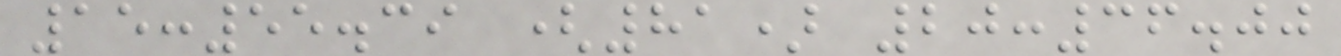15:55.39 (81) 20:36.00
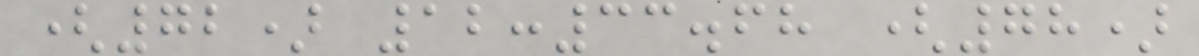(72) 12:33.68 (78)
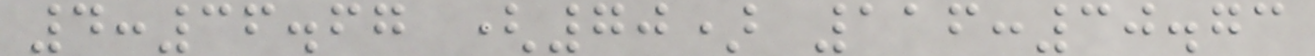4:36.67 (70) 116:30.73
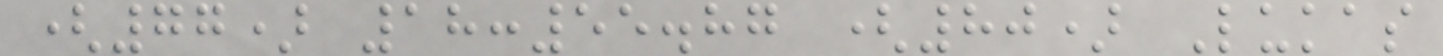(77) 18:55.87 (80) Lukas
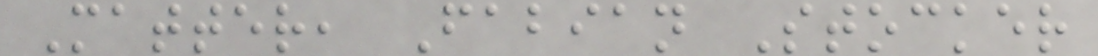Matter, Fabian Stocker
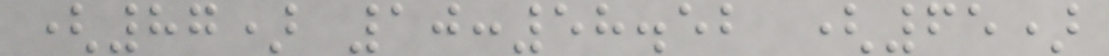(87) 10:58.52 (65)
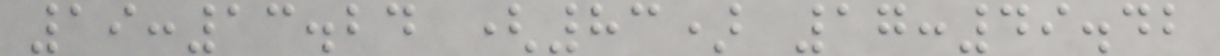19:13.24 (83) 17:49.42
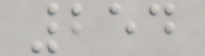254
